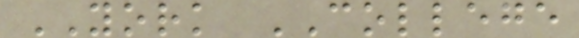YORK COLLEGE
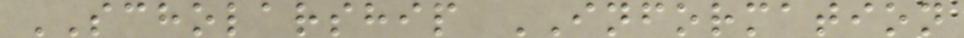SCHOLARSHIP INFORMATION
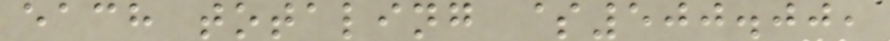each totaling $500.00,
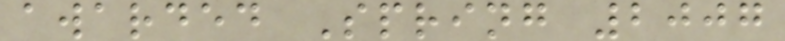awarded Spring 2007
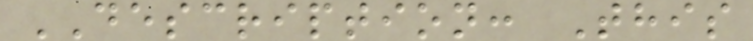DESCRIPTION: This
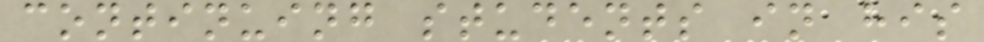continuing students in his
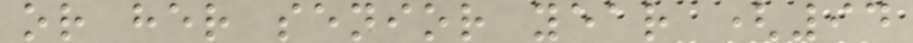or her senior year (94
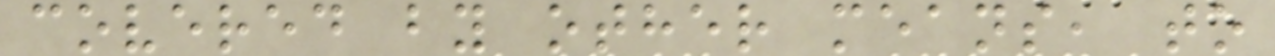covered by other means, to
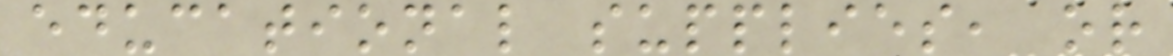educational supplies, or
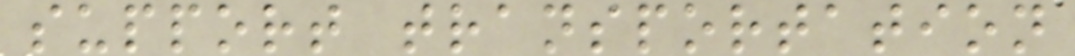support transportation
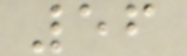56
